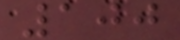100
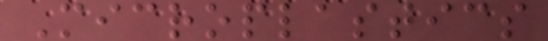Microplastics
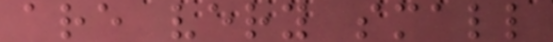are very small
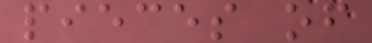pieces of
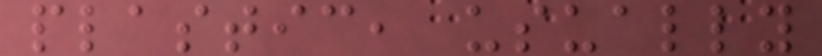plastic, usually
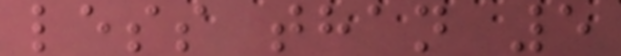less than 5
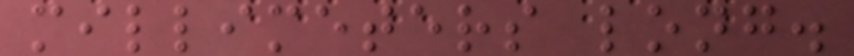millimeters long.
